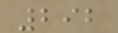292
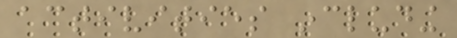activities including
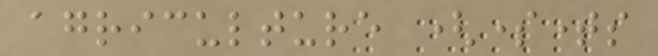agriculture (sometimes
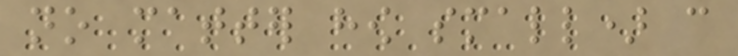no matter how small) can
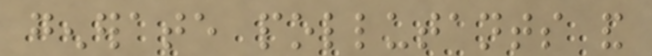generate pollutants and
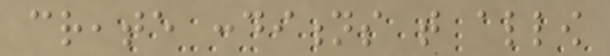create conditions that allow
